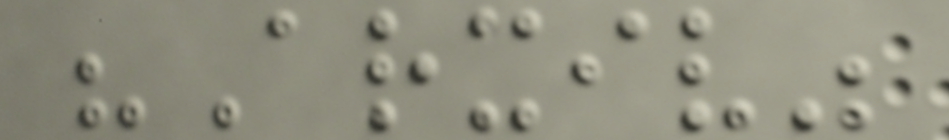"Arxiv"
